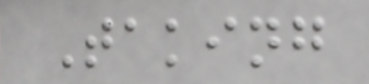Taking
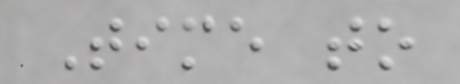Time to
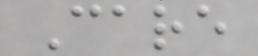Care
